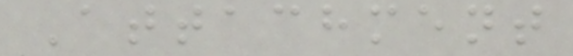Attachment
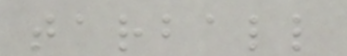tarball
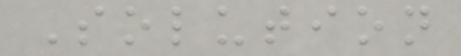Solution
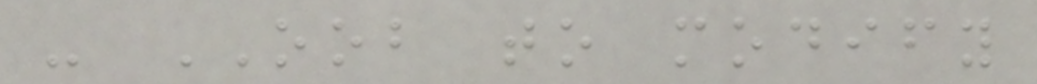- OOB to modify
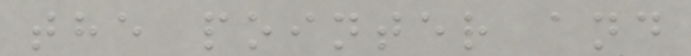the pointer and
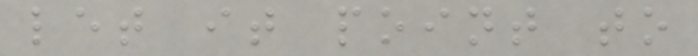let it point to
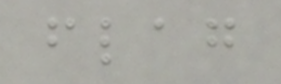flag
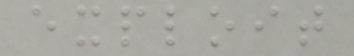exploit
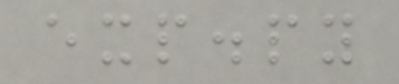exp.py
